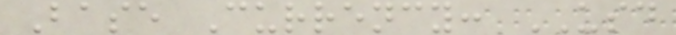Base Currency: USD
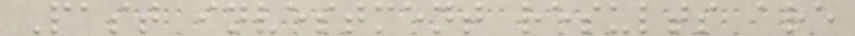Past investment results are
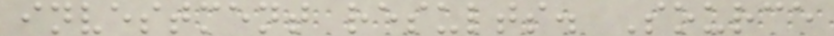investment results. Source
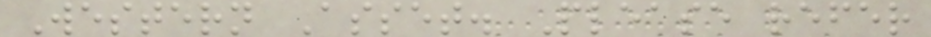Western Asset. Please refer
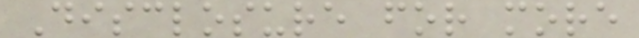Disclosure for more
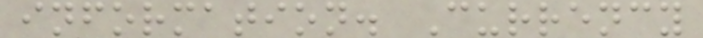information. Currency
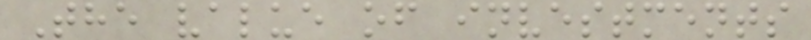The value of investments
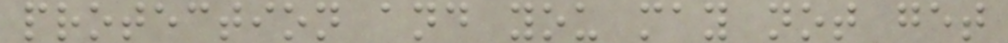protection and you may not get
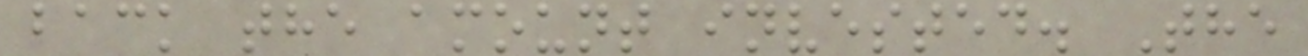back the amount invested. The
